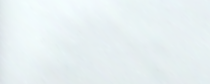3.
